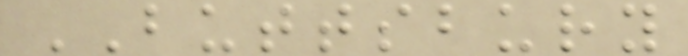BUTTSBURY
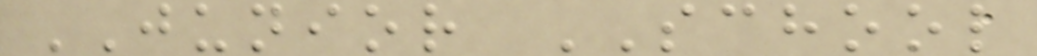JUNIOR SCHOOL
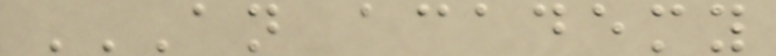AN ACADEMY
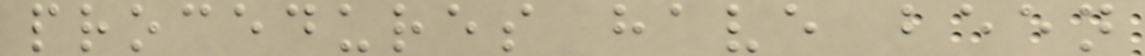procedures have been
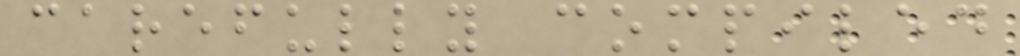carefully compiled
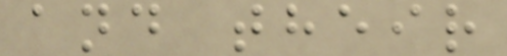and their
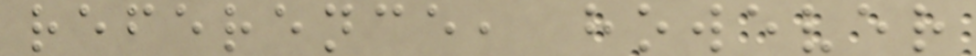reference, however
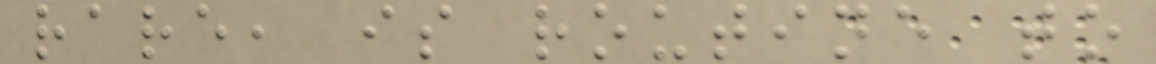rare, is routine to
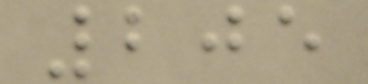205
